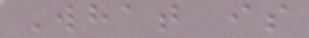What is
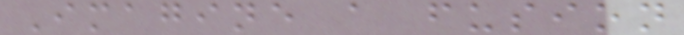Imagine a fusion
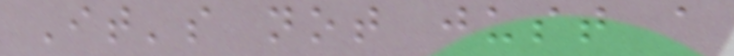It's not just a
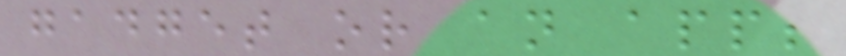gadget or an app;
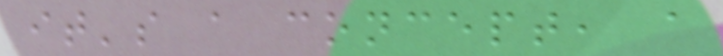it's a concept, a
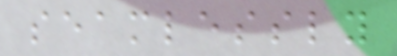seamlessly
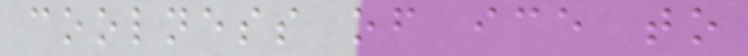coolness of ice to
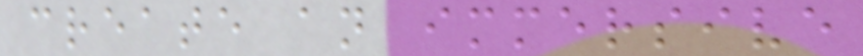create an immersive
